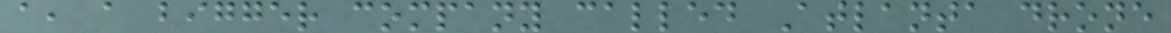a, a bigger company called Atlanta drone
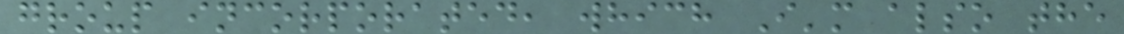group incorporated, which I'm also the
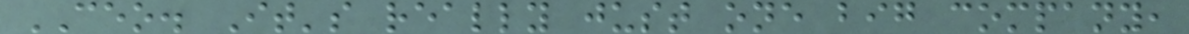CEO. It's really just one big company,
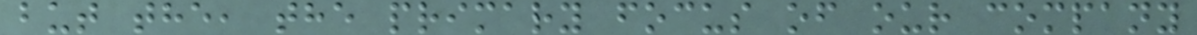but the, the primary focus of our company
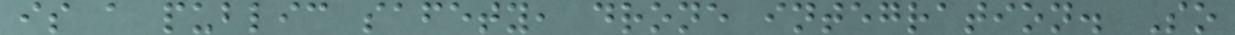is a public safety, drone integration. So
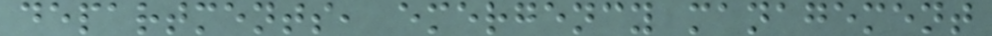departments, emergency management
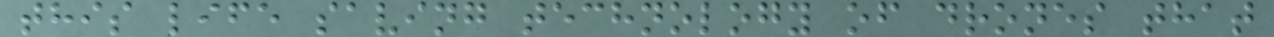this life saving technology of drones that
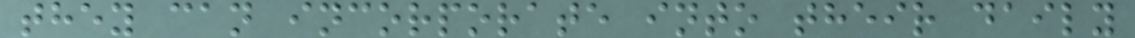they can incorporate into their daily
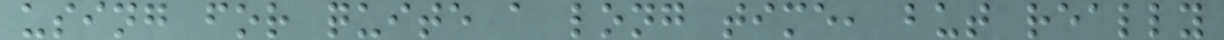using for quite a long time, but really
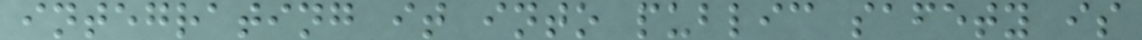integrating it into public safety is
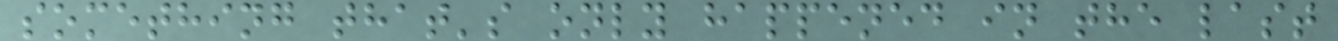something that's only happened in the last
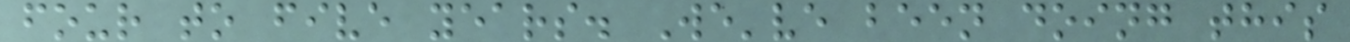four to five years. We've been doing this
